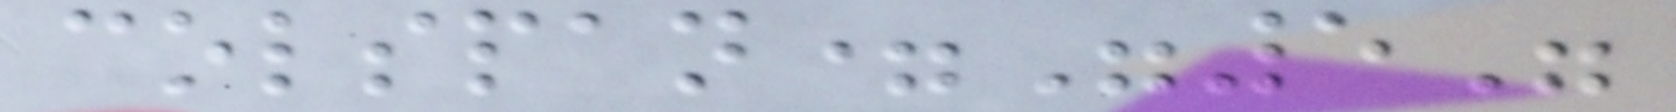colspan="5"
